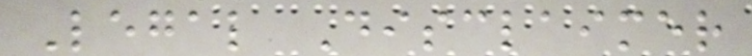Legal Disclaimer
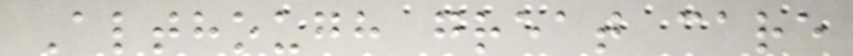Although great care
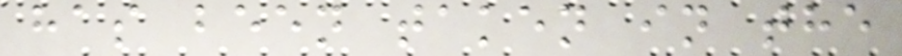has been taken in the
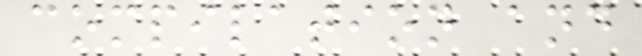compilation and
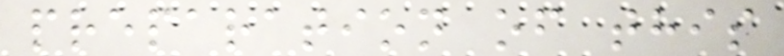preparation of this
